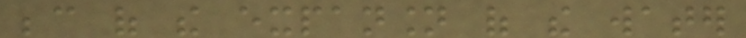because of the expansion of the water
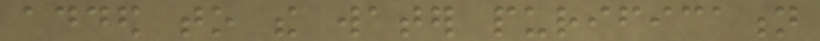added to the water purification
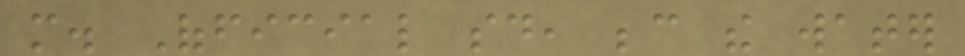more. Official said, because the water
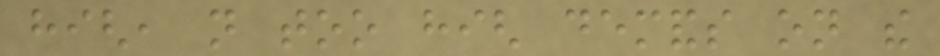high, not too high demands on the
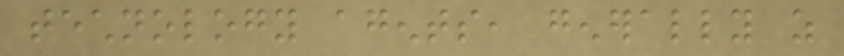technology agents, generally as
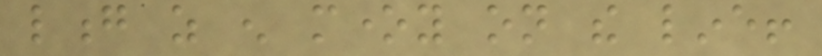long as enough money on the line!
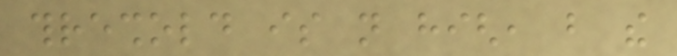threshold is not high, but the
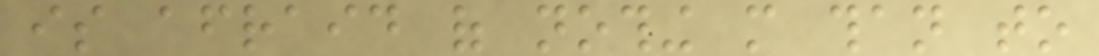is afraid of nothing more than to
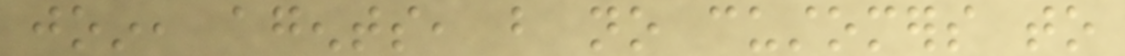join, agents, but no customers to
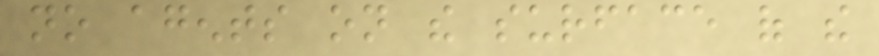no agents on the surface of the
